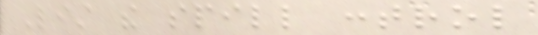List the spill control
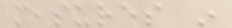measures in
